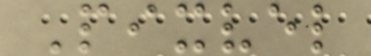Pixvel
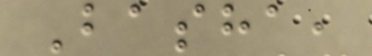Basha,
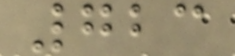723
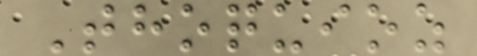Thoquioz
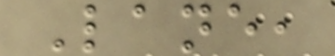Lane,
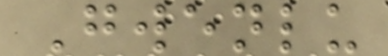Gwenlu
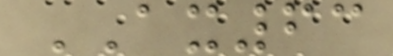AX63
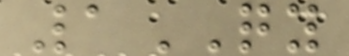1QY
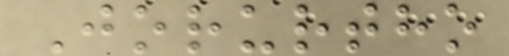Jorurtho
